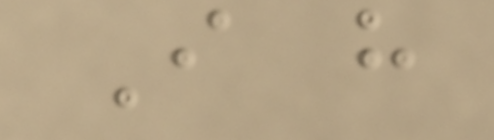I have
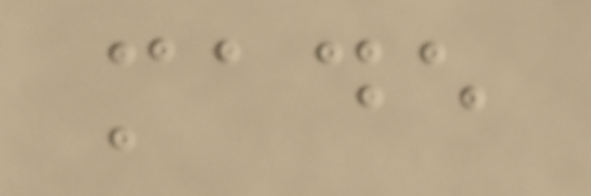made
